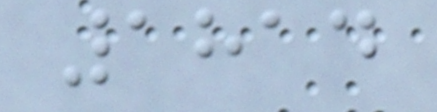1814
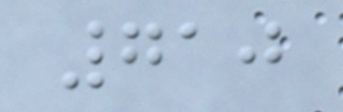710
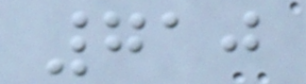710
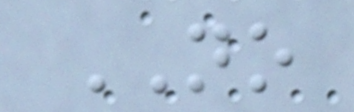NO
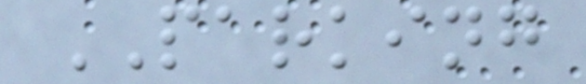PARKING
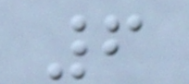6
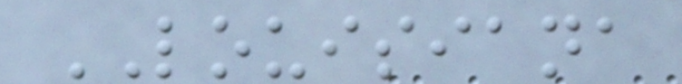LOUISIANA
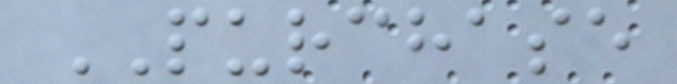PURCHASE
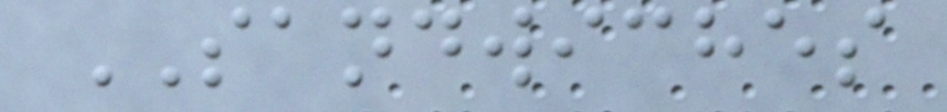SANDWICHES
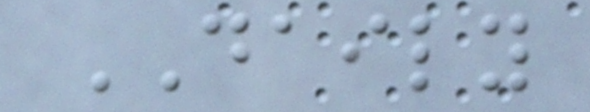DAILY
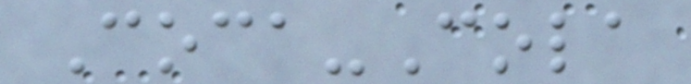Coca-Cola
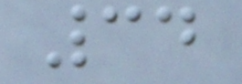34
